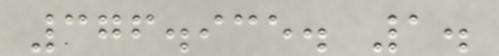376.935. 1.
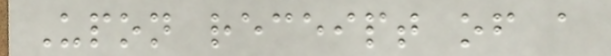Upon receipt of a
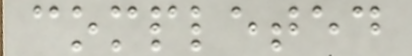completed
